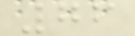76
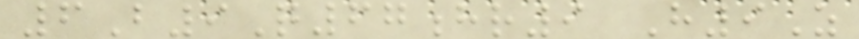6B9Q67hr9 H9Z
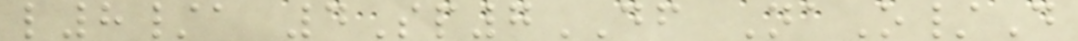l8/a 4Sp7DF NaO/D
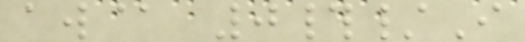aw@ 0#/I
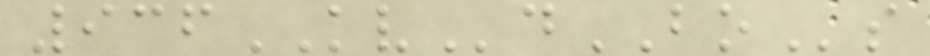936KVdBOs
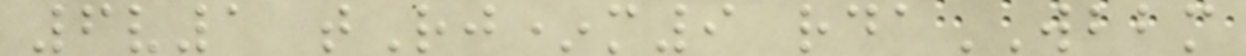6v1 tRj*m9 rdaWBBM
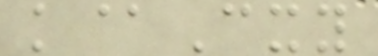k@Cxy
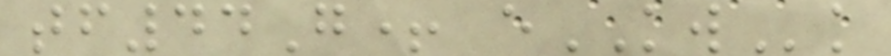tf44G+ eKWk
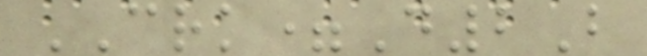CRK=D2B
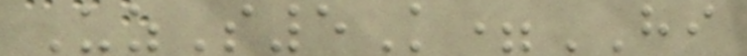UzS5K=HI
